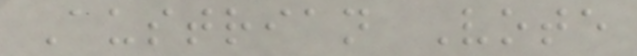Austrian Vote
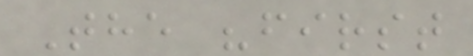The "first
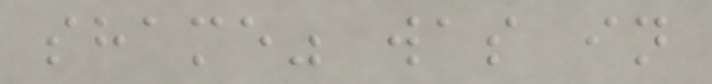shame" was in
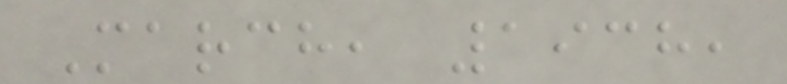March, 1938,
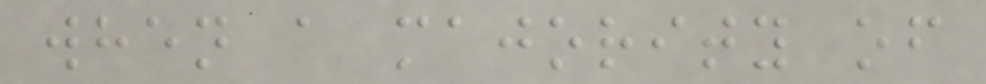when a majority of
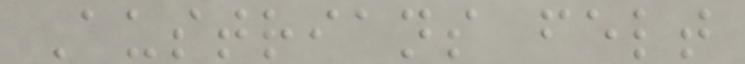Austrians felt
